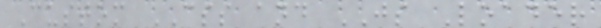Custom CSS and JS Loader
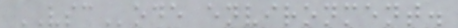VSCode environment.
